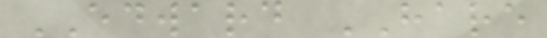EDWARD HARE
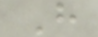H
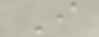I
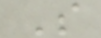S
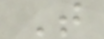T
